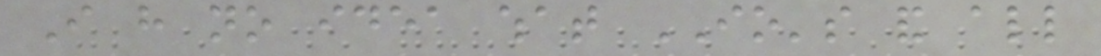I have no idea what IO's and all
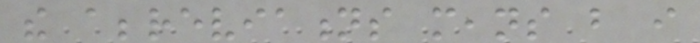the abbreviations means but i
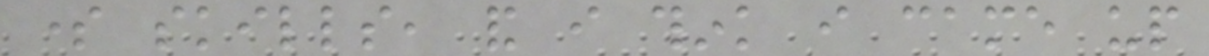some skills, and i think i came up
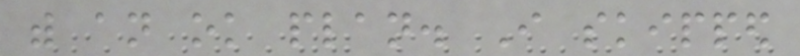with an ok plan. I skipped
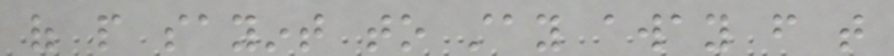of people sayint to stay away from that
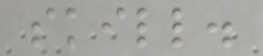skill.
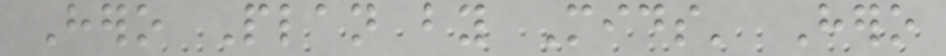Hero Plan by Mids' Hero
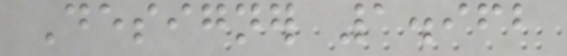Designer 1.962
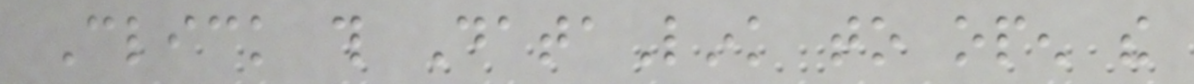Click this DataLink to open the
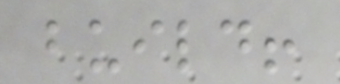build!
